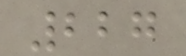227
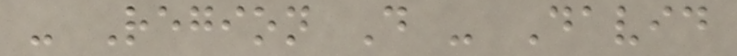- Region D - David
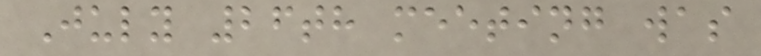July 26th meeting was
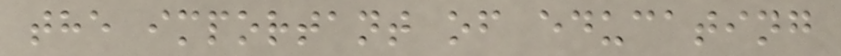the important of educating
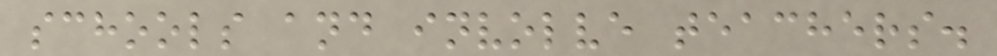schools and involve teachers.
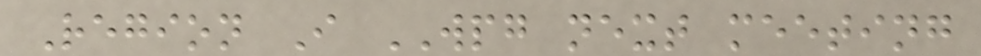Region I WPG next meeting
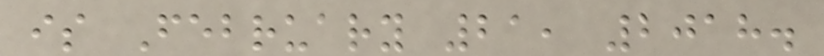is February 21, 2018.
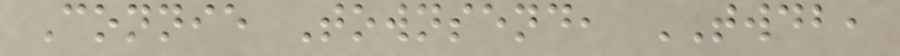Connie Townsend, TWDB,
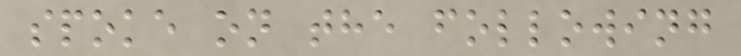spoke on the following
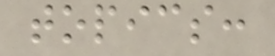topics:
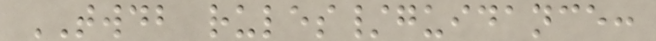TWDB rules/guidance:
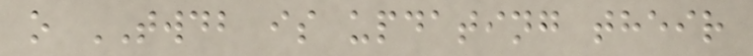o TWDB is updating their
